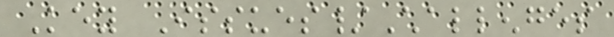Key Issues/Challenges
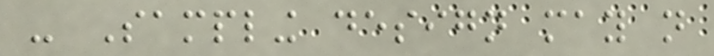- Sampling design may not
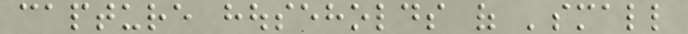capture households of 'small
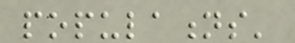populations'
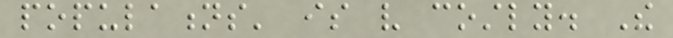populations' is very costly. The
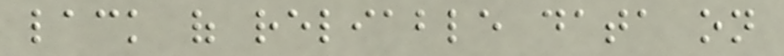lack of reliable data on
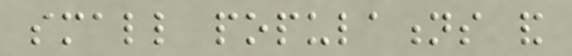small populations and
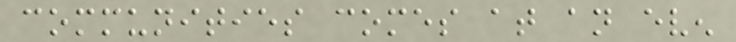communities comes at an even
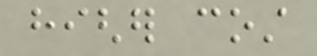higher cost
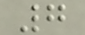7
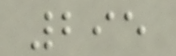295
